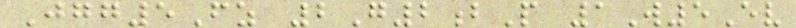Jgg5Fz 2G2bP 1W5Ev
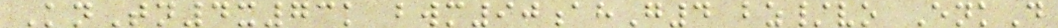KnTn4x73k bwm90ahG4 bz/vo EnkD
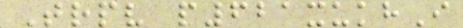Trpv p621xukhI
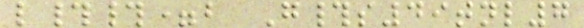l##=b G#s49tnl7
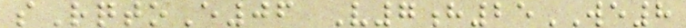sRqtoE06 V7h25WE8
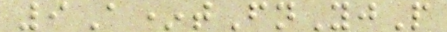9A*tFnYjP
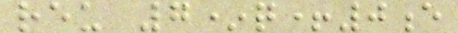reu 7*q+0e
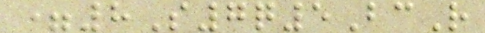=8S7q5BcR
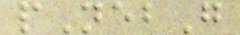pNebG
